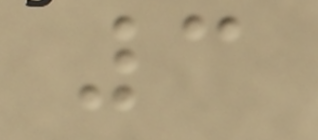3
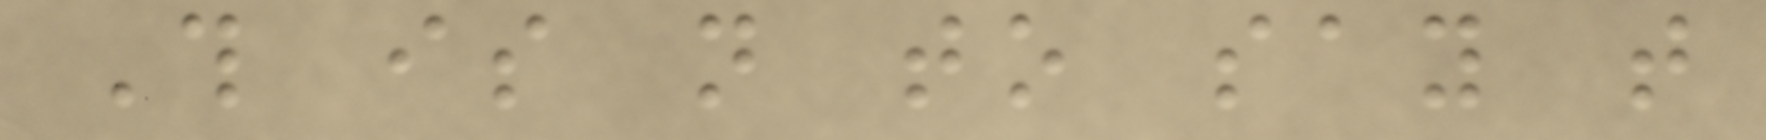This is not to say that
